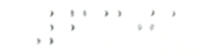6301
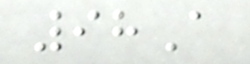98A
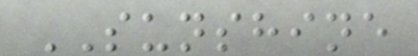SUNSHINE
